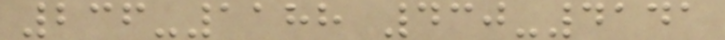236-1188 430-4141
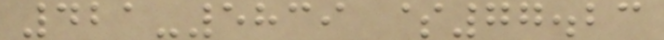421-5839 $77.23
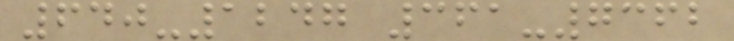640-1247 361-7362
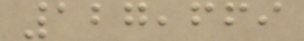127,669
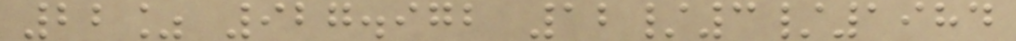22% 927.972 12/3/1984
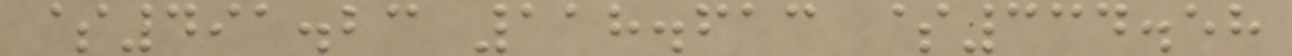$491.23 118.613 $334.58
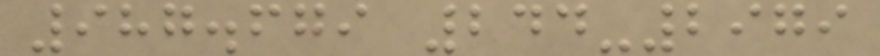987.679 244-2979
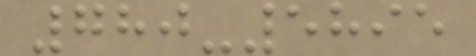780-5895
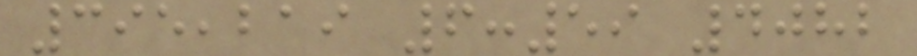395,219 6:59 4082
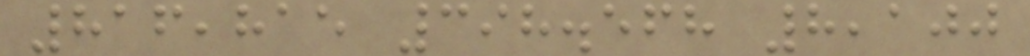816,815 398.568 8,100
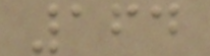164
